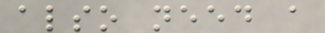also need a
